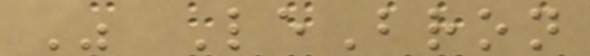Was LeBron
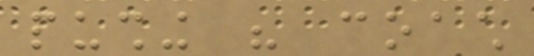pushing his coach
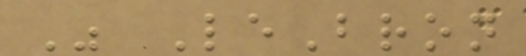Was LeBron
